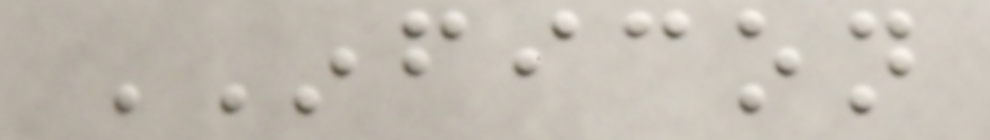INFICON
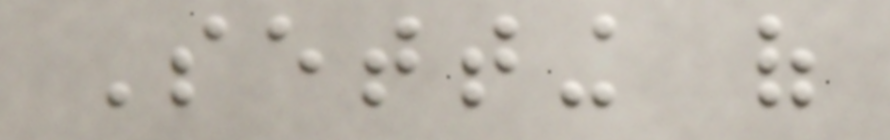Setting of
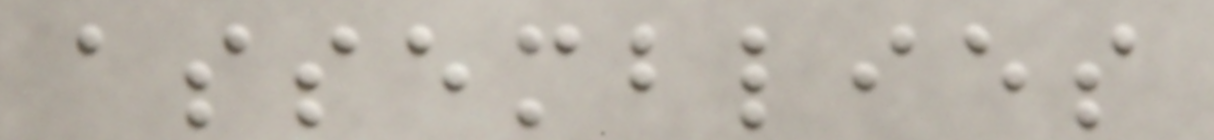assemblies
